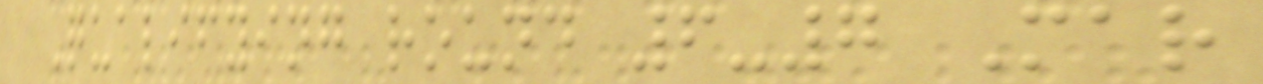Qualifying round 6-7 Mar
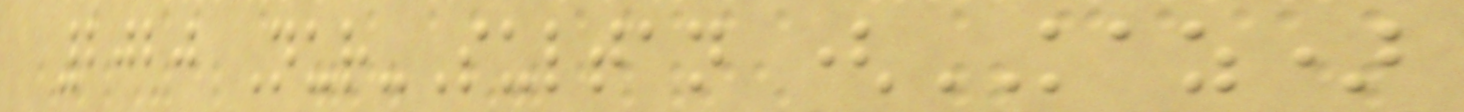2020 Nur-Sultan (KAZ)
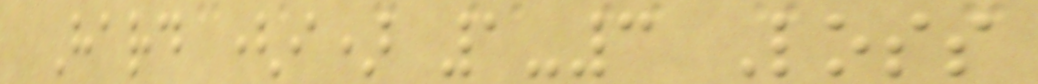Hard (i) 1-3 Loss
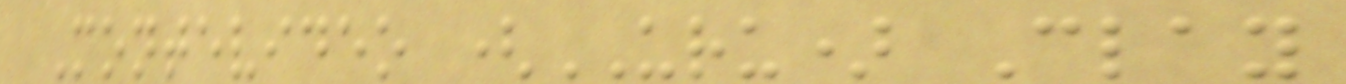Montevideo (URU) Clay
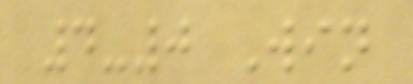4-0 Win
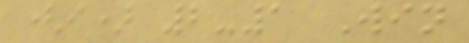(i) 2-1 Win
